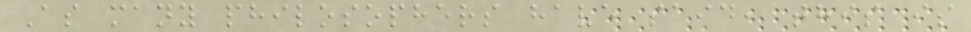As many philosophers have said, this is
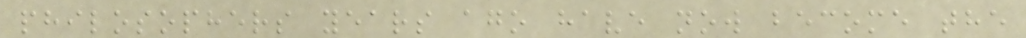philosophers years ago have now become the
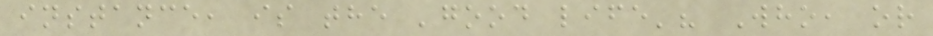instance, is the 'good life'? Who, or
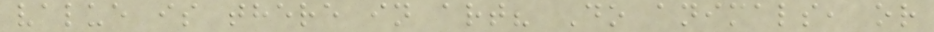value is there in art? Do animals, or
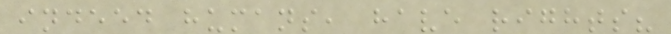indeed humans, have rights?
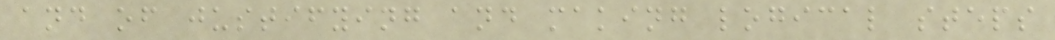and of justifying and making logical steps
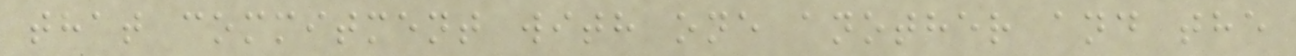that commitment with one another and the
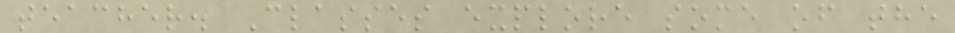teacher. Classes explore some of the
